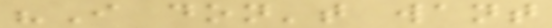"I don't want
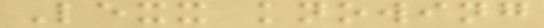Lexx knowing
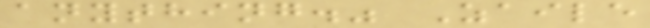anything." Zaile
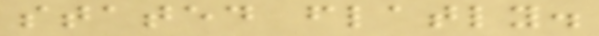stated flatly.
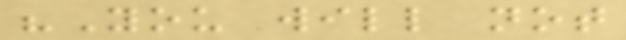"You will not
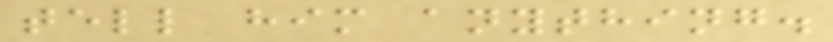tell him anything.
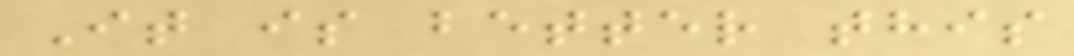It is better this
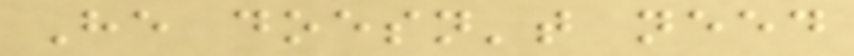He doesn't need
